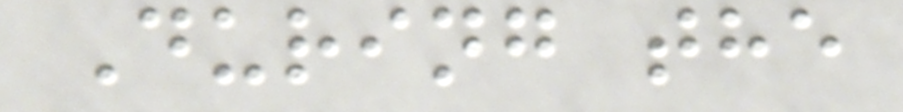During the
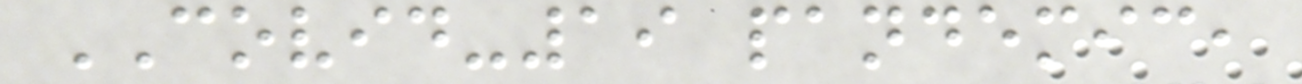COVID-19 pandemic,
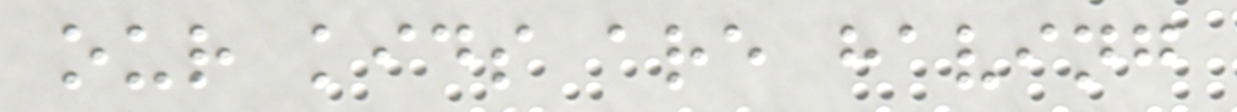our kids are having
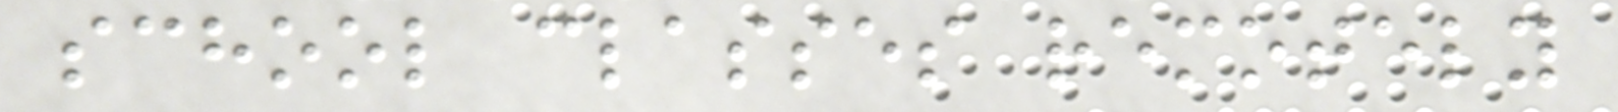school classes remotely
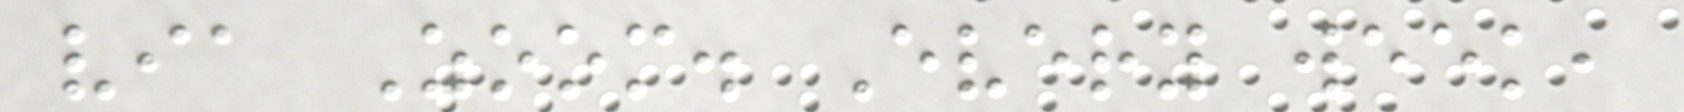via Zoom. Every week,
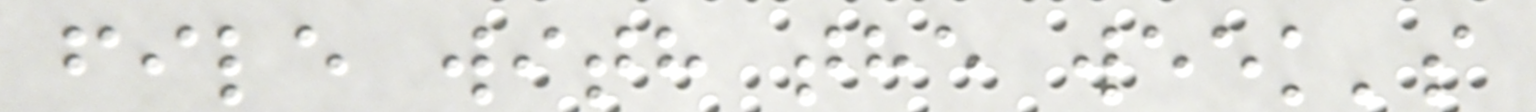file with the week's
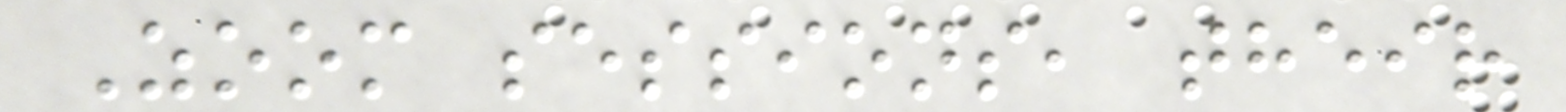Zoom sessions, their
